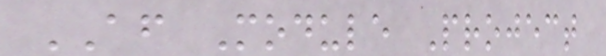AF Module Project
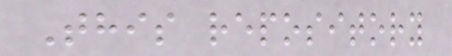This repository
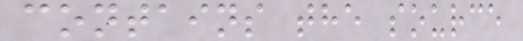contains the source
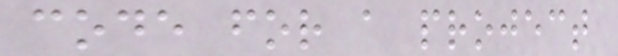code for a project
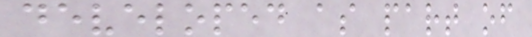developed as part of
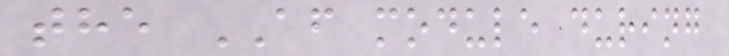the AF module during
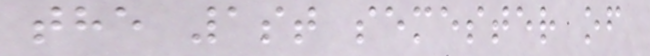the 1st semester of
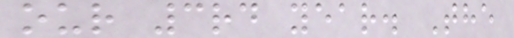our 3rd year. The
